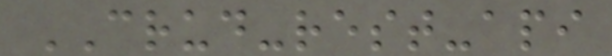CRUD-rest-api
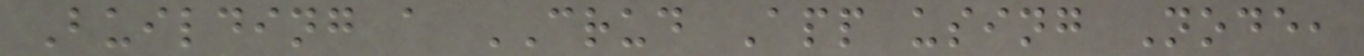Building a CRUD App using Node,
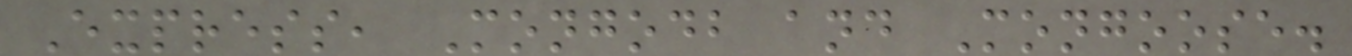Express, Mongodb and Mongoose.
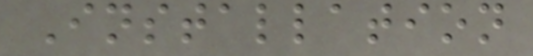Installation
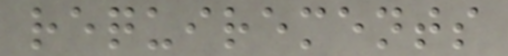requirements
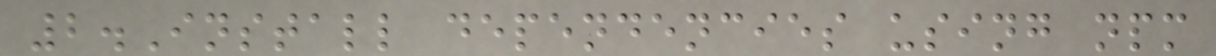2.Install dependencies using npm
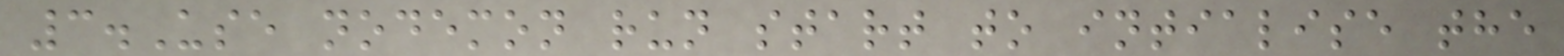3.Use nodemon run start to intialise the
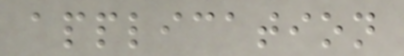application
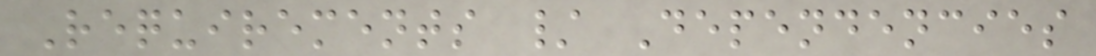Requirements / Dependencies
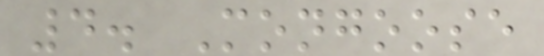4. Mongoose
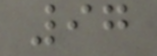97
